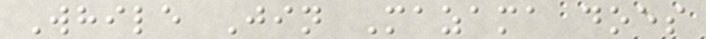While Jin Mazama does
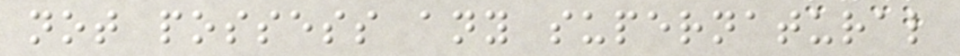not possess any supernatural
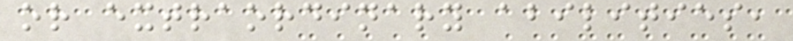or extraordinary abilities,
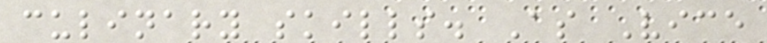culinary skills. As Vice
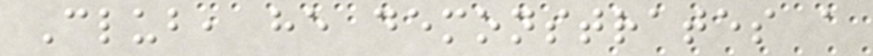Club, he demonstrates a
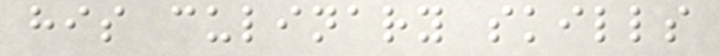his culinary skills
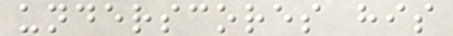underscores his
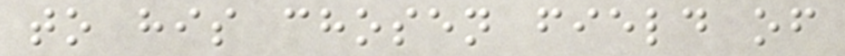to his chosen field of
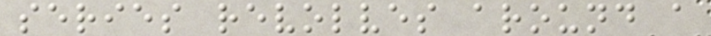series revolves around a
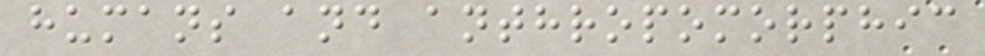humans and anthropomorphic
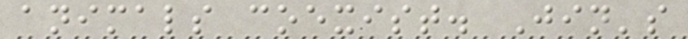animals coexist. Jin's
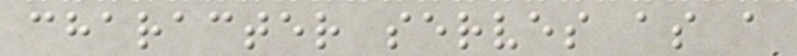character serves as a
